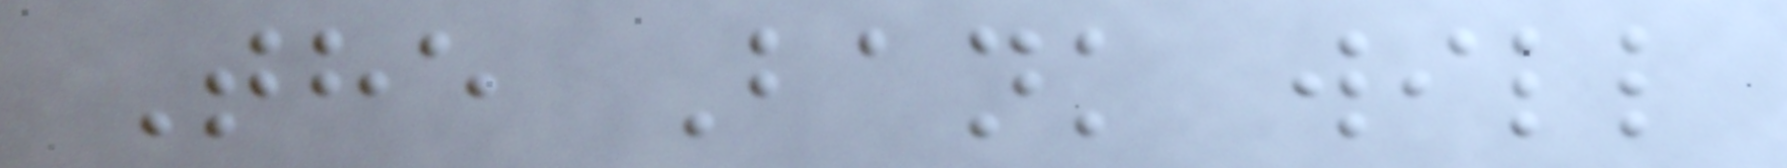The Bank will
